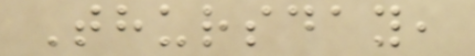Thursday,
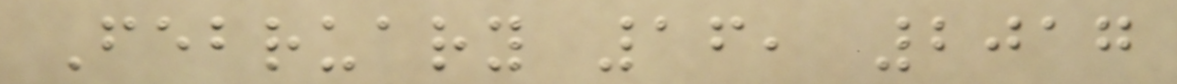February 16, 2017
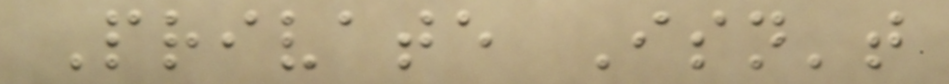Private Isn't
